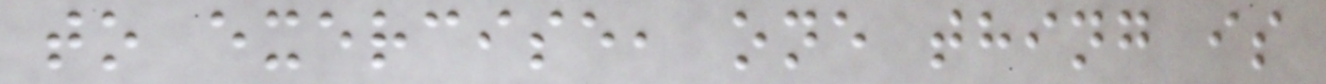to exercise, one thing is
